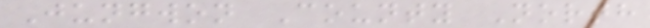Jungwon County North
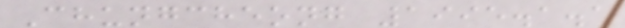Chungcheong 1995.1.1
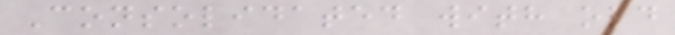Consolidated with old
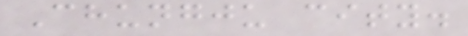Chungju city.
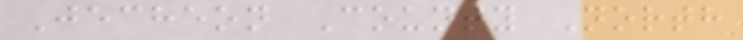Jecheon County North
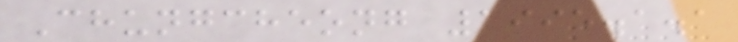Chungcheong 1995.1.1
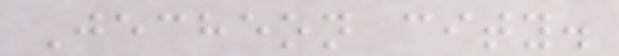Jecheon city.
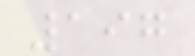197
